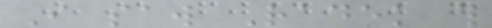I saw Radek this
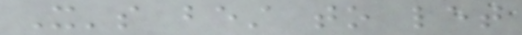It's best to let
